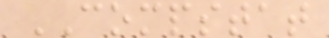COMPSTAT
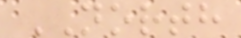NORTH
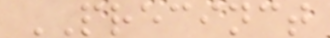PRECINCT
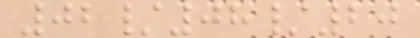02/08/20
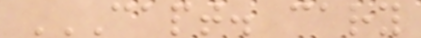CAPT. CARY
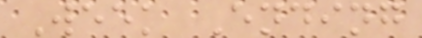Week Ending
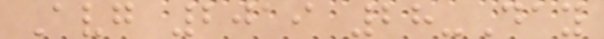Avg 2019 28-Day
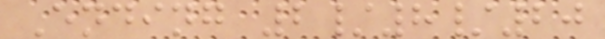Ending 2/8/20
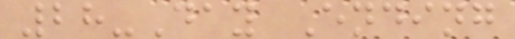28-Day Ending
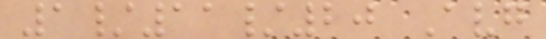1/11/20 Avg
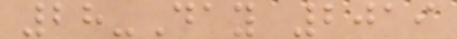28-Day 2019
